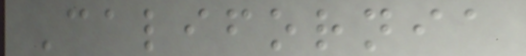California
